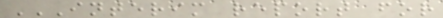INTERIM REPORT FOR
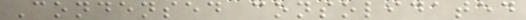Condensed consolidated
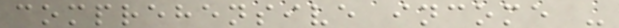comprehensive income -
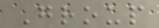Group
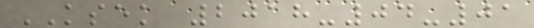KSEK 2018-04-01
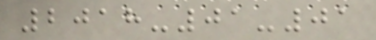2018-01-01
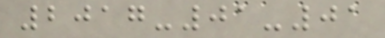2017-01-01
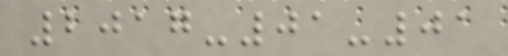2017-01-01
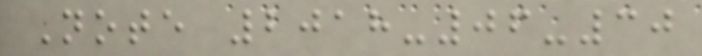Note 2018-06-30
